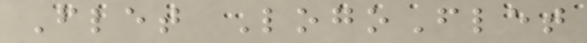Flet LogoFlet
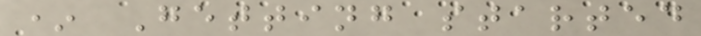* Getting started
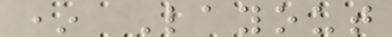* Layout
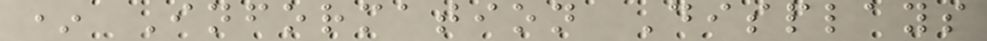* Information Displays
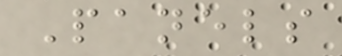Panels
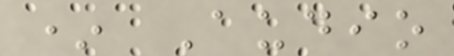* Audio
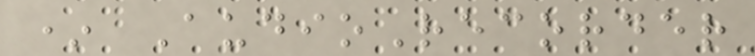* AudioRecorder
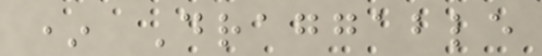* Draggable
